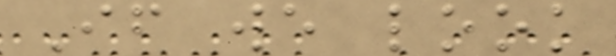If we look
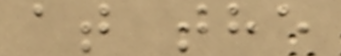at the
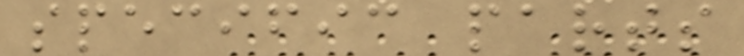specific parts
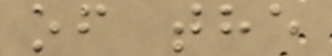of the
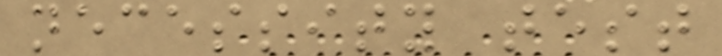necessity test
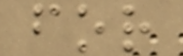for
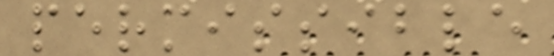permissible
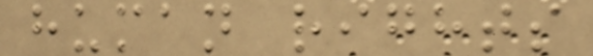human rights
